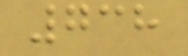738
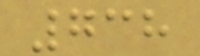738
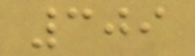309
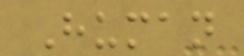Human
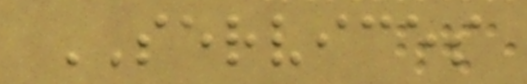SERVICES
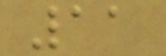11
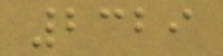2329
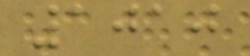1010
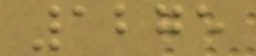1275
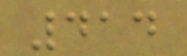414
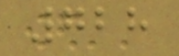728
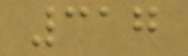317
